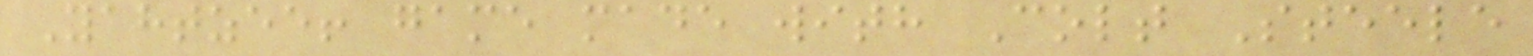Yahtzee! game made with Colt Steele
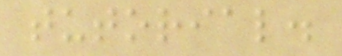tutorial.
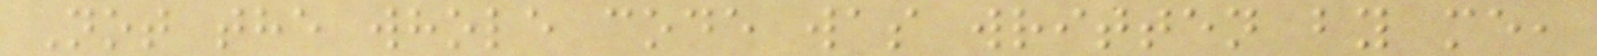Not the whole code was written by me,
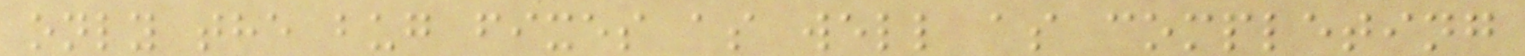only the bug fixes as well as completing
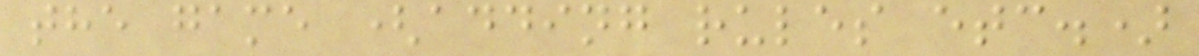the game (adding rules etc.)
